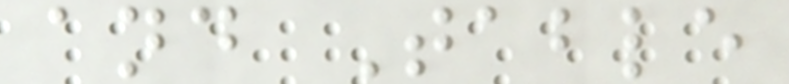and Table
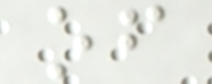of
